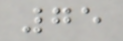75
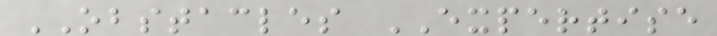OBSTACLES EXPERTISE
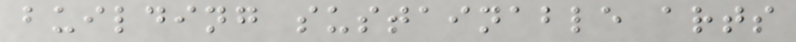building sustainable arts
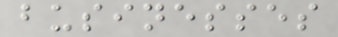businesses
